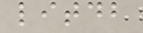litdb
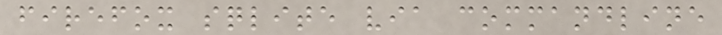firefox sqlite via commandline
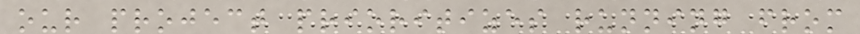our project prioritizes running from
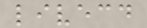livecd
